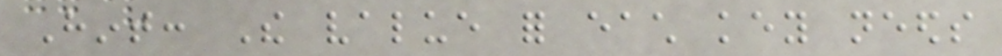Hint: The value for each key needs
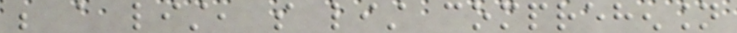be a list, so list comprehension
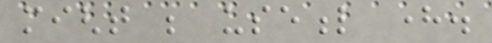might be useful here.
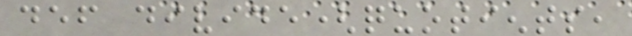def divide(quotients,
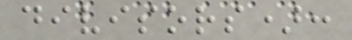divisors):
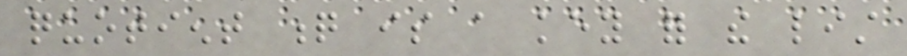quotient q is a key for the list
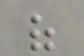of
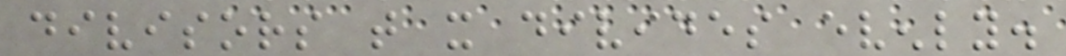divisors that it divides evenly.
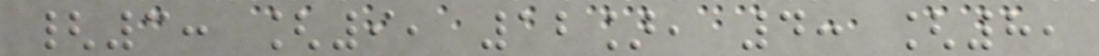{3: [9, 12], 4: [8,
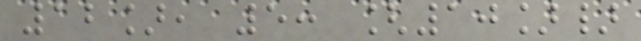12], 5: [10]}
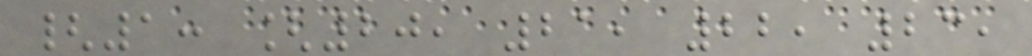{1: [20, 21, 22, 23,
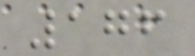176
